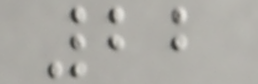22
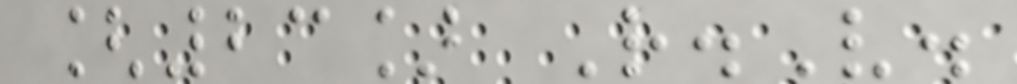[23] R.V.
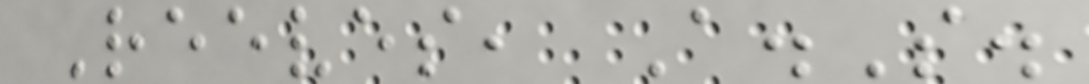Reeves, A.S.
